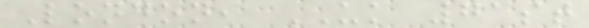London, UK 71st
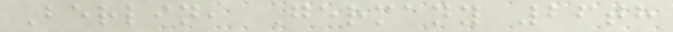Berlin, Germany 26th
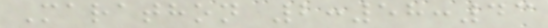Marathon 2:58:43
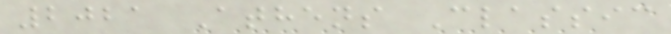2021 Athens Classic
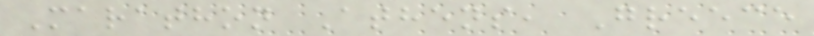Marathon Athens, Greece
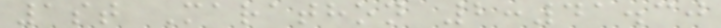1st Marathon 2:41.30
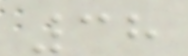38
